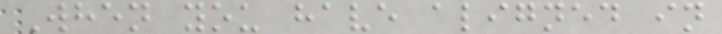When you have aligned in
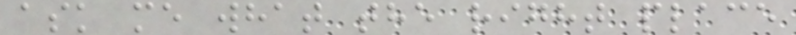ask me what the right place
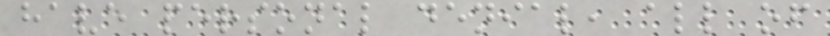have personal denial, all of
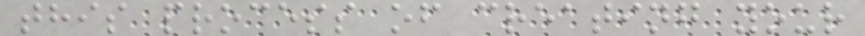this process of creating your
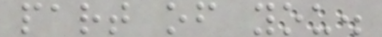part of you.
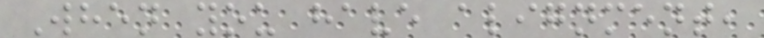When you have alignment,
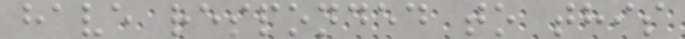have responded to this
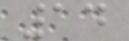14
